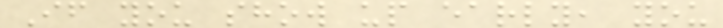If you show up early, you
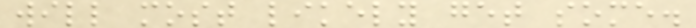will most likely get some.
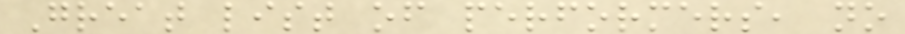Great list of performers, no
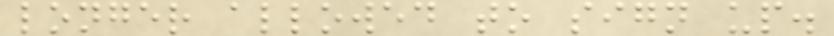longer allowed to sign up.
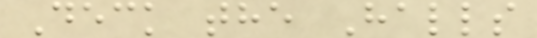Deck the Halls
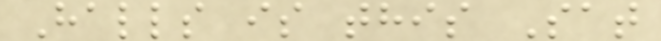Halls is this Sat
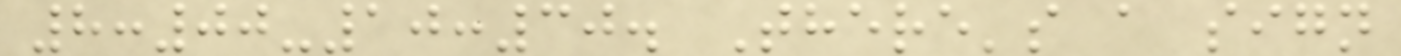8:00-10:30. There's a sign
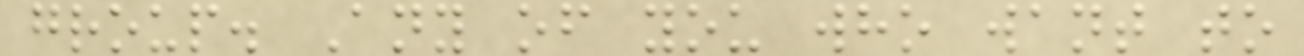group. Any of you who want to
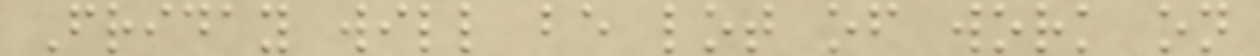Friday will be lot of work on
